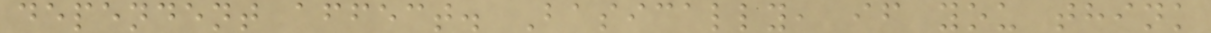dependent affect. Basically, if you think
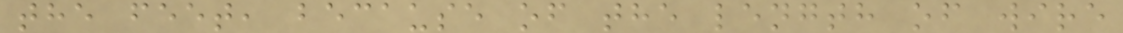the feet, because of the length of wire
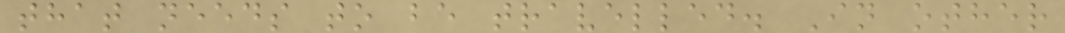that needs to be travelled. In other
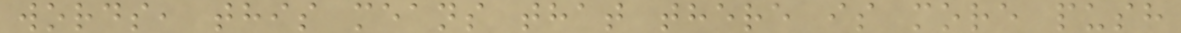words, this means that there is more push
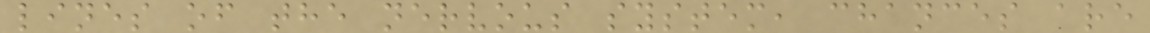lines of the nervous system, chances are
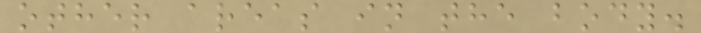other areas in the body.
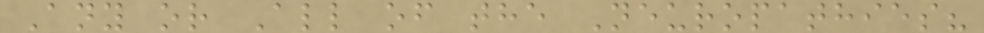Any or All of the Neuropathies?
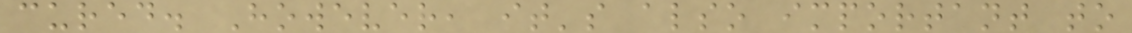cured. However, it's also important to
